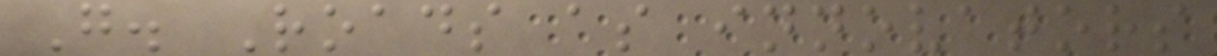G. Roads as innovators
